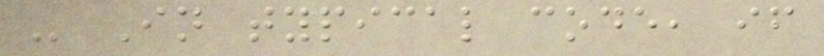- In typical code, if
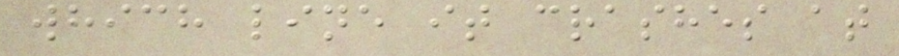which line it crashes at
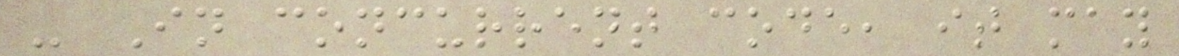- In concurrent code, it may
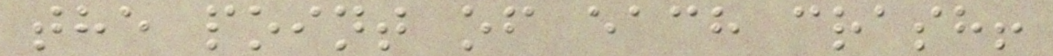the point of each crash!
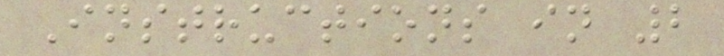Instructions in 2
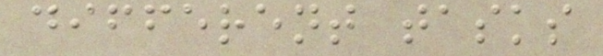different tasks
